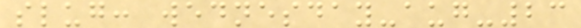slug: wednesday-aug-23
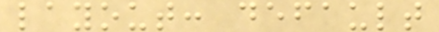layout: default
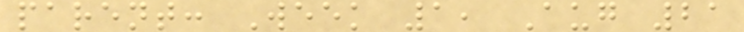parent: Week 1, Aug 21
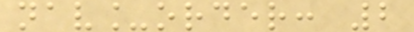nav_order: 2
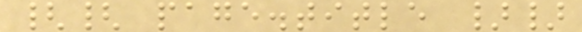{{ page.title }}
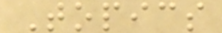Topics
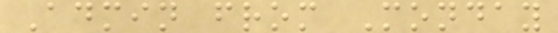Admin from Monday
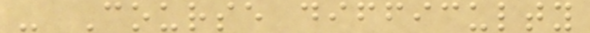- Course difficulty
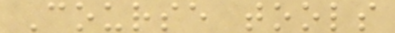Course tools
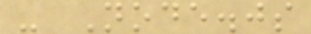- Node.js
